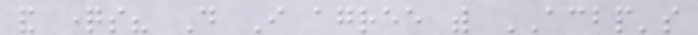and questions? Do I agree with ACBP's
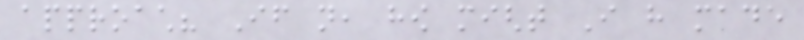approach? If not, how might I have made
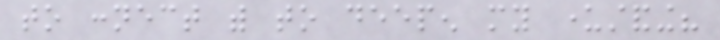to connect with to deepen my understanding?
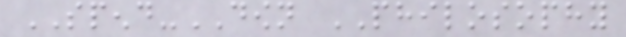SPEND-DOWN PHILOSOPHY
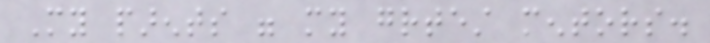My parents were my greatest mentors.
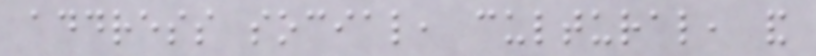address social, cultural, and
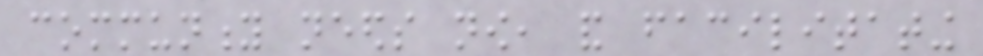community needs now, and facilitating
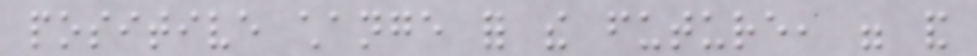positive change for the future, were and
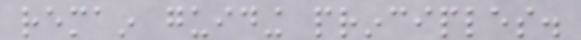remain guiding principles.
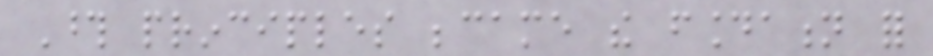Those principles became the foundation for
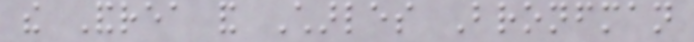the Andrea and Charles Bronfman
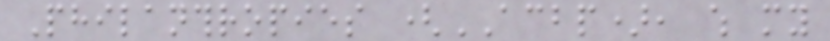Philanthropies (ACBP), which my
